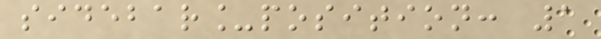sidebar_position: 1
